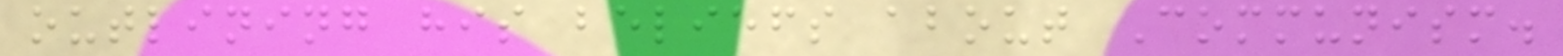outlining his beliefs about Communism.
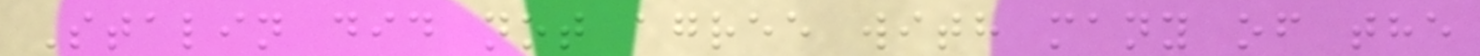Stalin did not agree with many of the
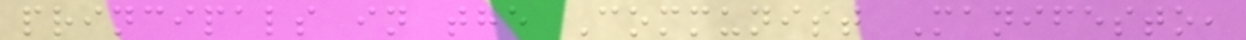principals in the Communist Manifesto,
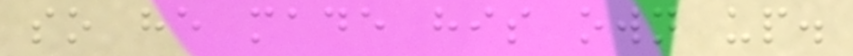so he made his own up.
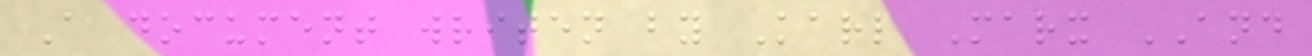A document writen by Karl Marx AND
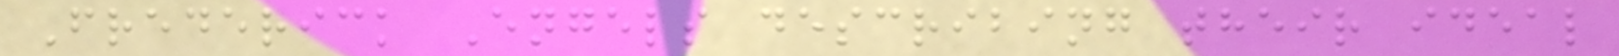Frederick Engels describing their ideal
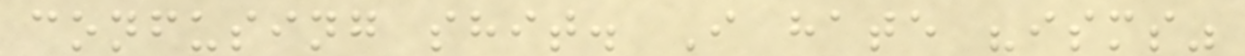confusing shit. I hate "isms"
